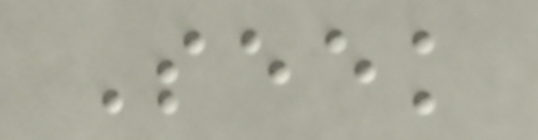Seek
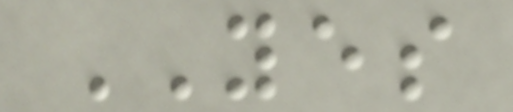YES
